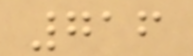716
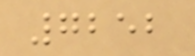7252
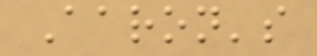Aaron's
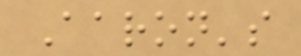Aaron's
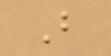B
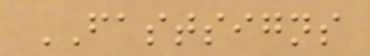FASTSIGNS
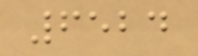6524
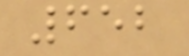652
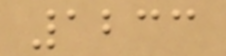1233
